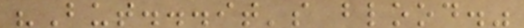"But...it's blood."
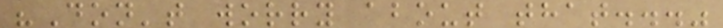"Don't worry about that..."
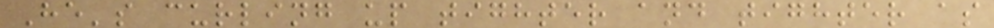He's curling up tighter and tighter as
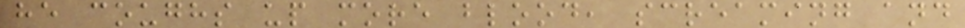he coughs up more blood, screaming and
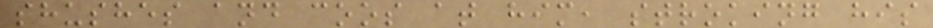shushes and coos at him, stroking his
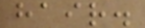hair.
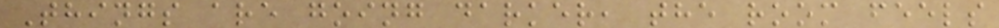Things are going darker, the room feels
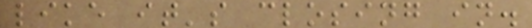like it's closing in.
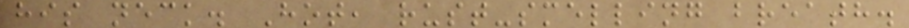his neck. Hot, rust-smelling breath.
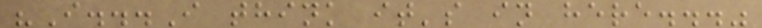"I...I think it's in here..."
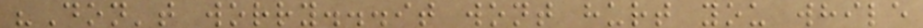"Don't worry...it wont hurt you while
